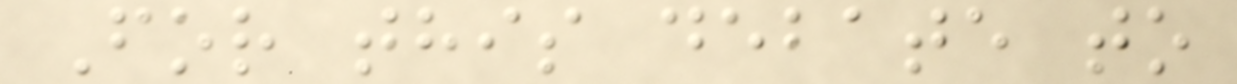For this debate to
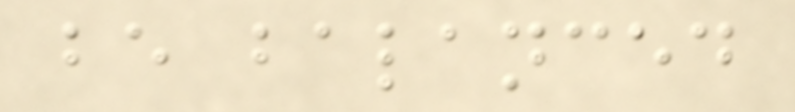be balanced
